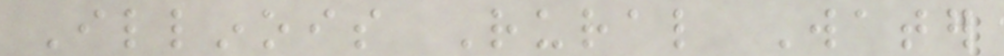Illinois Rural Water
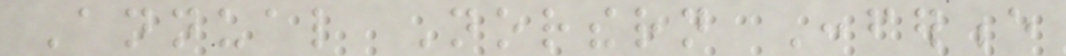Annual Northern Conference
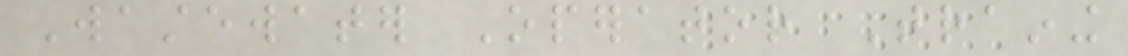Wastewater Operator Training
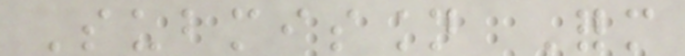Submission Form
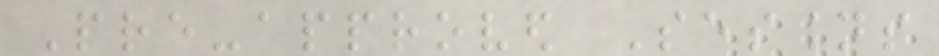Pre-approved Sessions
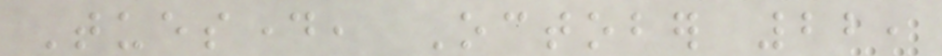Tuesday, October 22,
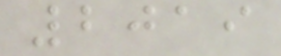2019
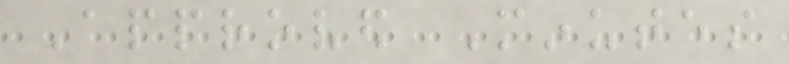Approved Minutes
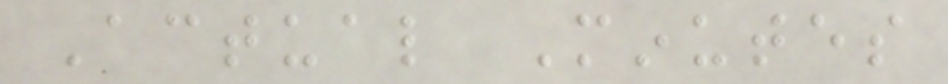Actual Minutes
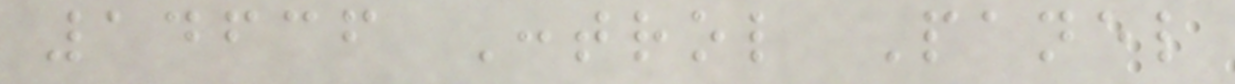14636 Control Panel
